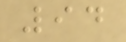94
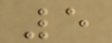5
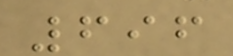696
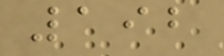192
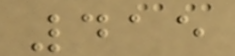415
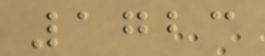1723
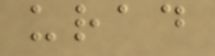urad
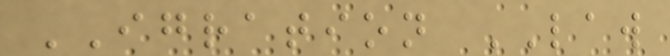IGRATION LAW
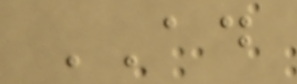AD
